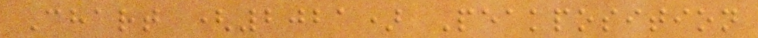Chart (2021) Peakposition
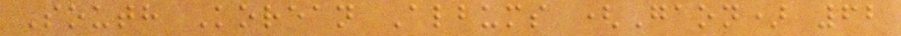South Korean Albums (Gaon) 62
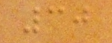30
